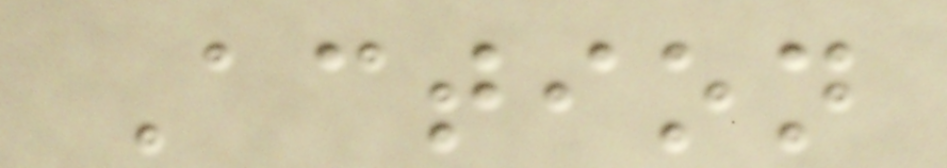Action
